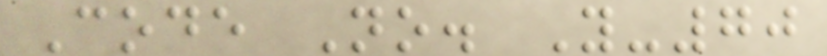Code No. Y-70
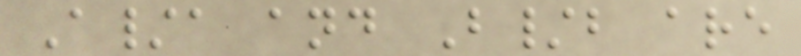A/a and B/b are
